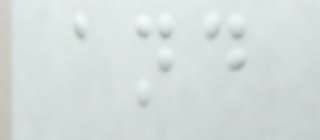and
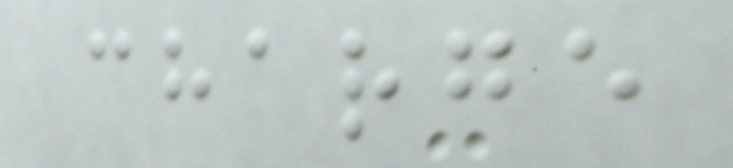charge
